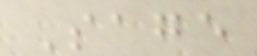Sage
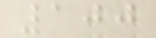100
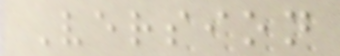Version
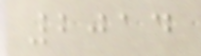2014
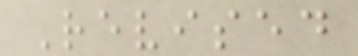Revised
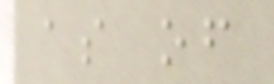as of
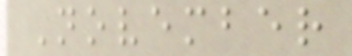November
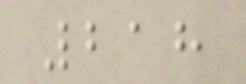218
